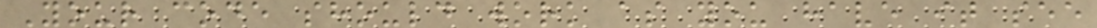Your code should work as you have it see
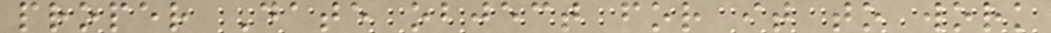proper Date object for it to work
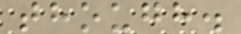though.
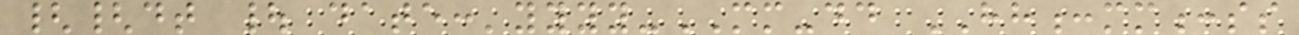{{dt | date:'yyyy-MM-dd HH:mm:ss
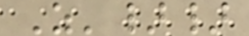Z'}}
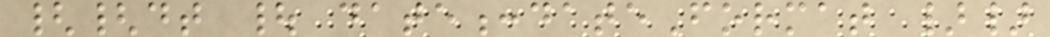{{dt | date:dateFormat }}
